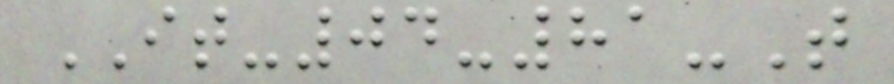IT-04-81-T
